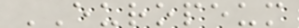EUROPEUM
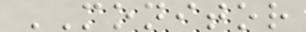MONITOR
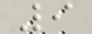9
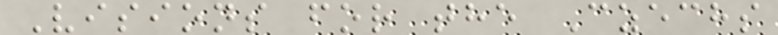Visions for the Czechs
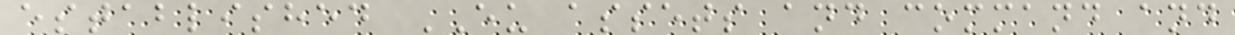established EU assets and command and
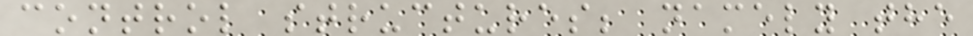control structures; namely the
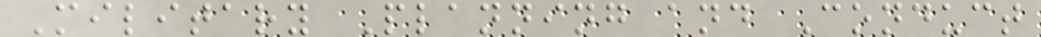Military Planning and Conduct
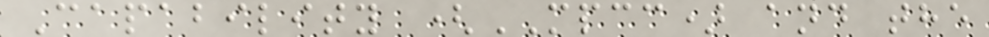Capability (MPCC) and the
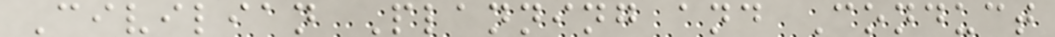Civilian Planning and Conduct
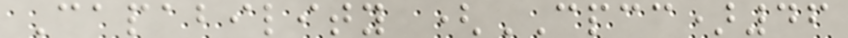Capability (CPCC)46
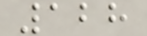128
